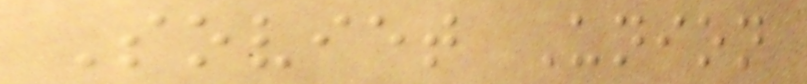Soviet Union
